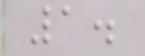1.
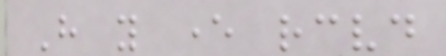Have you ever received
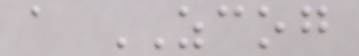a ZCOG
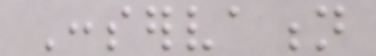Conservation
